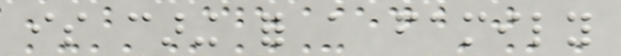is caring for a family
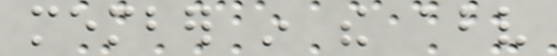member in the above
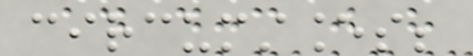circumstances;
